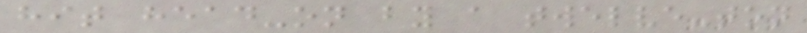hit head-on by a twelve-ton
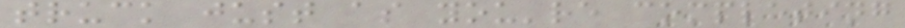truck just as you're completing
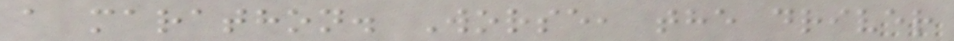a marathon. Worse, the driver
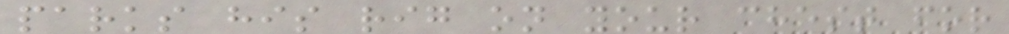parks his rig on your chest for
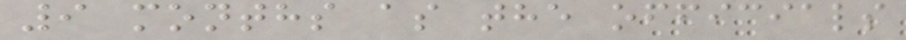9 months as the officials
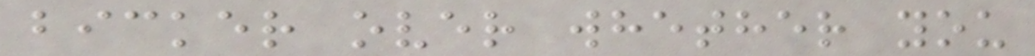bicker over whether you
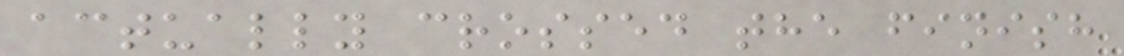actually crossed the finish
